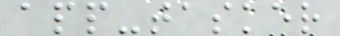app-tasker
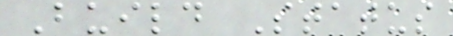Build Status
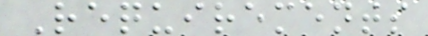Requirements
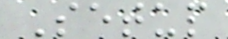Setup
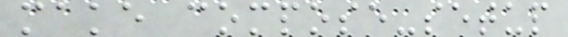make compose-setup
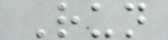Run
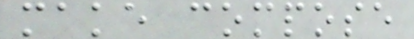make compose
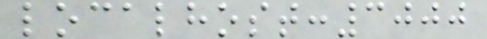localhost:3000
